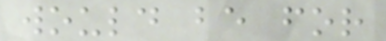would be for
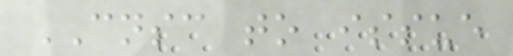CNSC to issue
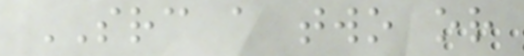SRC a two or
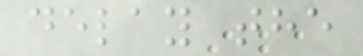delay the
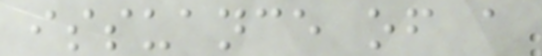issuance of a
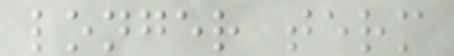longer term
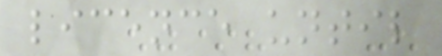licence until
